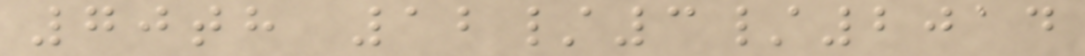70th 12/3/2014
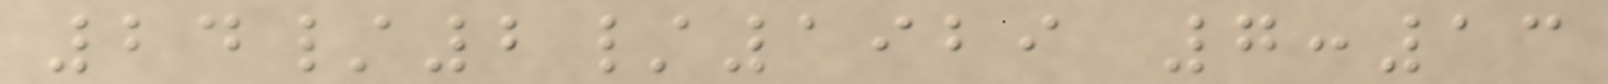24/2/1929 7:13
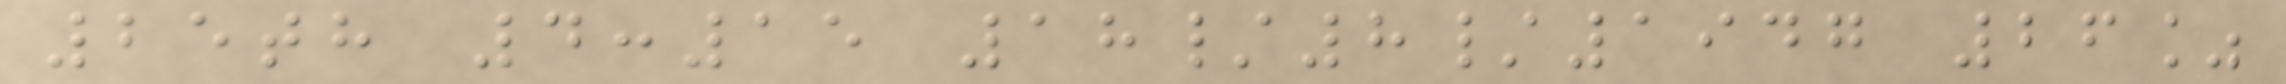25th 4:15 18/8/1947 26%
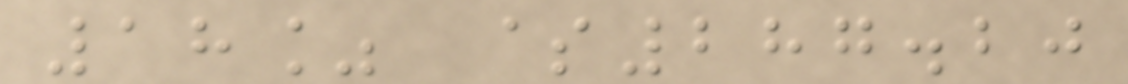18% $287.20
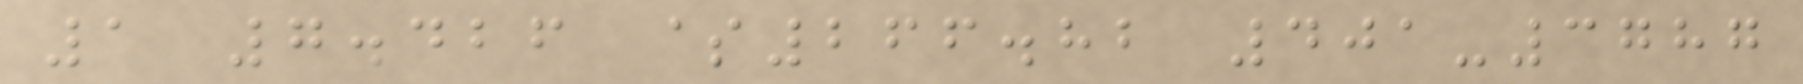1 7.426 $266.82 401-3787
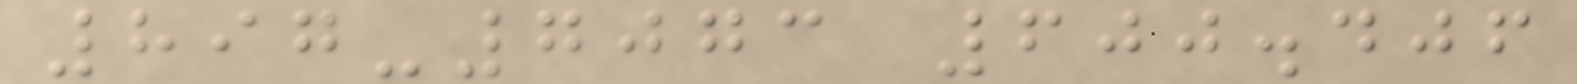897-7073 600.406
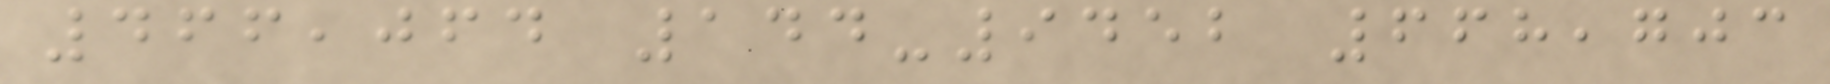466,064 144-9452 668,703
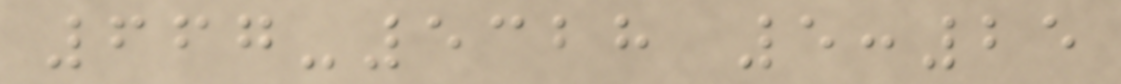667-5328 5:25
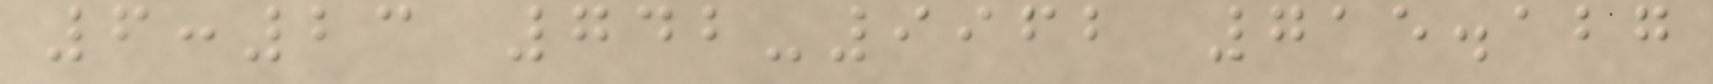6:23 742-9962 715.127
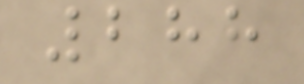288
